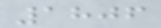1806
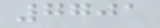7701
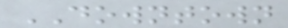DOWNTOWN
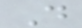D
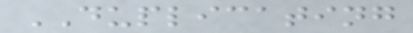DUPLICATING
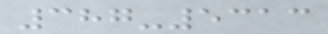387-5313
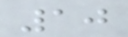10
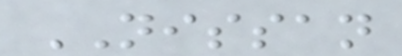NISSAN
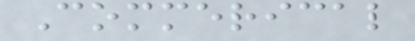Commerical
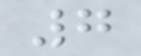7
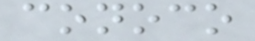conoco
